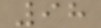98
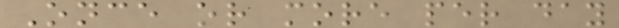Once or more per day
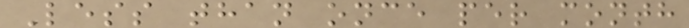Less than once per month
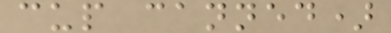cup canned)
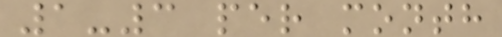1-3 per month
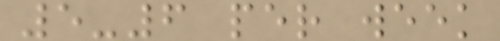5-6 per week
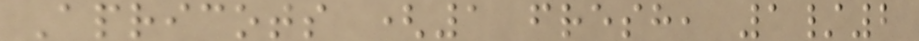Apricots (1 fresh, 1/2
